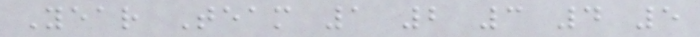Year Team 1 2 3 4 5
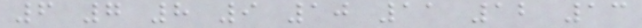6 7 8 9 10 11 12 13
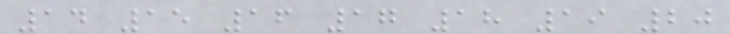14 15 16 17 18 19 20
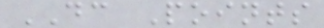DC Points
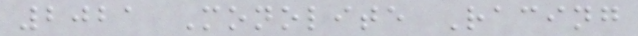2021 Monolite Racing
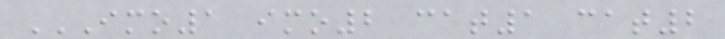IMO1 IMO2 CAT1 CAT2
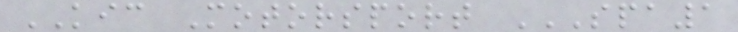KIC Motorsport SPA1
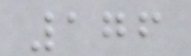176
